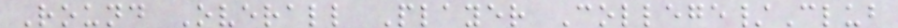Round Overall Player College/Club
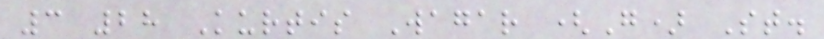3 28 Kurtis Wagar (G) St.
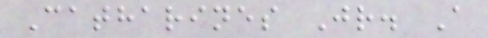Catharines Jr. A
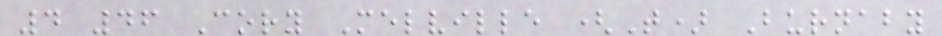4 46 Cory Melville (T) Burnaby
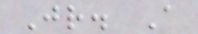Jr. A
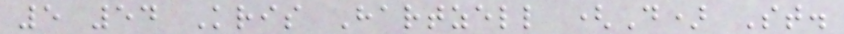5 54 Kris Hartzell (D) St.
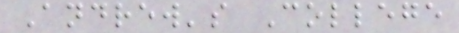Andrew's College
